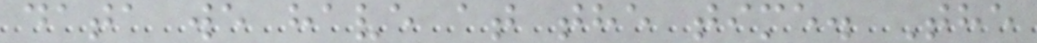data we have at the time. The
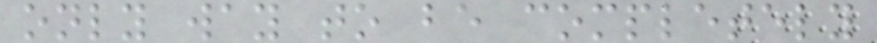only way to be completely
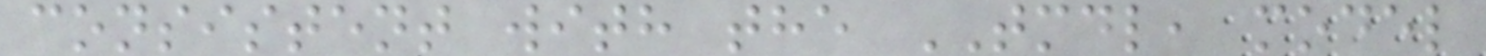consistent with the TMDL, model
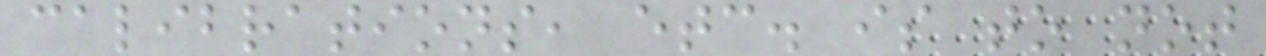calibrations, etc. is to not
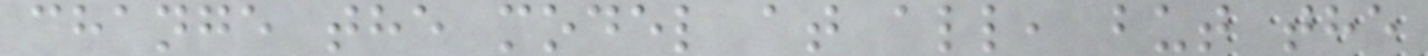change the model at all, but the
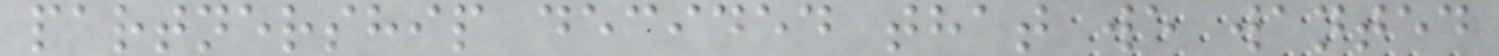partnership decided that we wanted
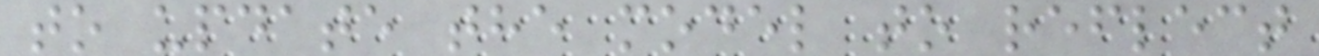to update the model to reflect
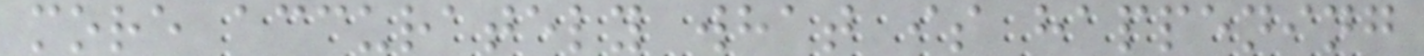more accurately what is happening
